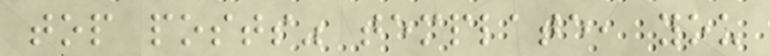top posts" template, you
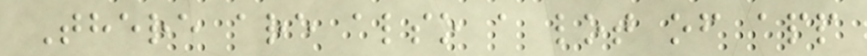There are also a lot of app
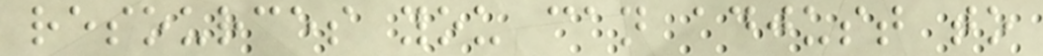resources you can adjust to
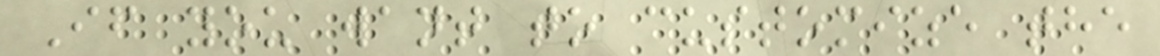If you want to customize the
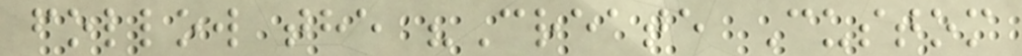follow the "Create Custom
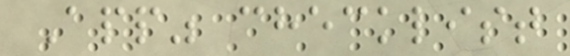App" checklist
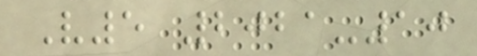V5 2021-10
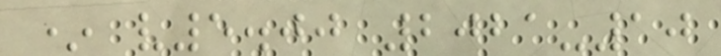* v5.00 2021-10
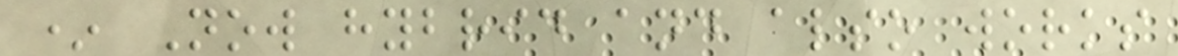* Now hybrid and also works
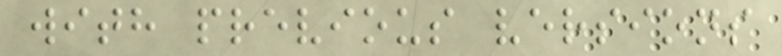with previous versions
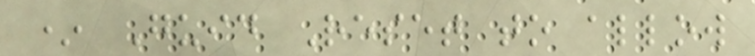* Guid Reset to allow
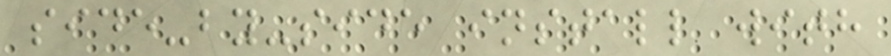side-by-side install with
